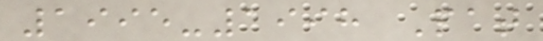1995-1998 Pat
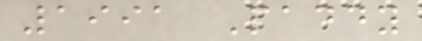1991 Paddy
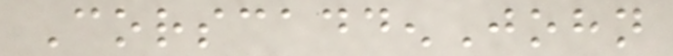CorscaddenJohn
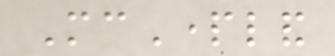McPartland
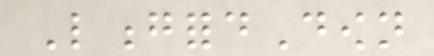LongfordDown
